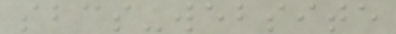sbcs-website
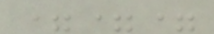===
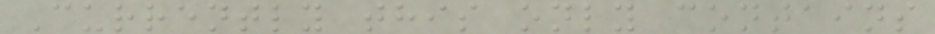Currently this only contains
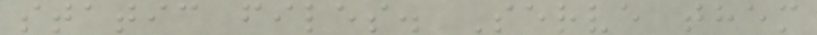static files. Serve them
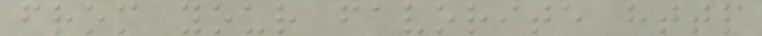from your favorite http
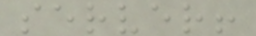server!
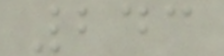243
